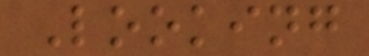Looking
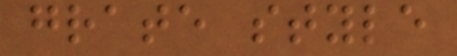grate style
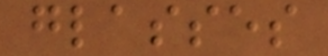glasses
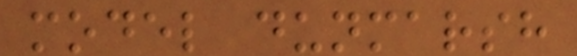model dunmarsh
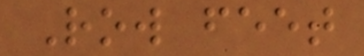Row feet
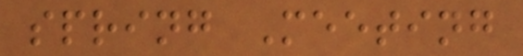spring Meeting
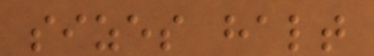sizes halt
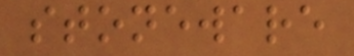stoneware
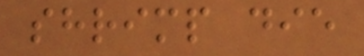shrimp die
